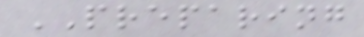PREPARING
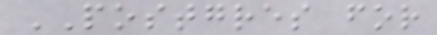POSTGRES for
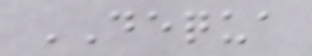DEQUA
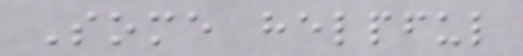Some helpful
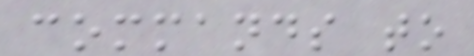commands to
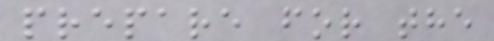prepare for the
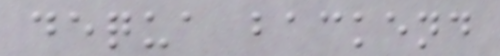dequa backend
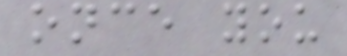once you
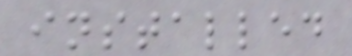installed
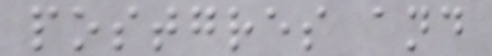postgres and
